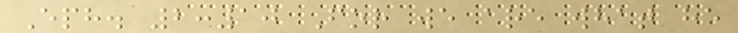Eph. 2:10 For we are what he
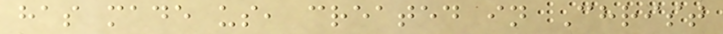has made us, created in Christ
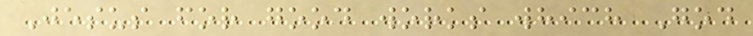Jesus for good works which God
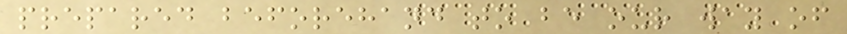prepared beforehand to be our way of
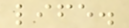life.
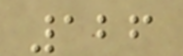126
